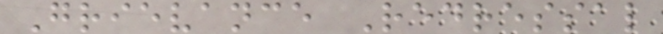Grievance Redressal
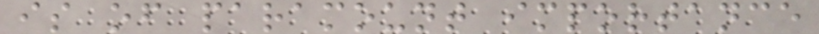is of paramount importance
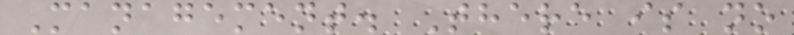Management. There is no
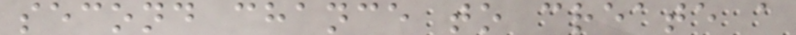second chance to create a
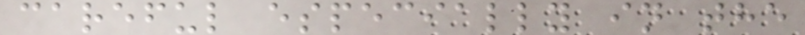careful especially in the
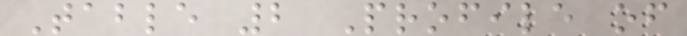Table 2 Profile of
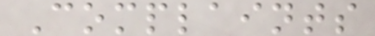Complaints
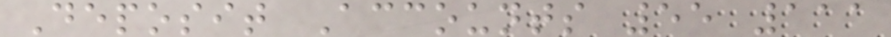Deposit Accounts 55 111
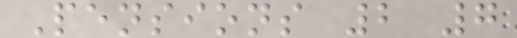Pensions 2 7
